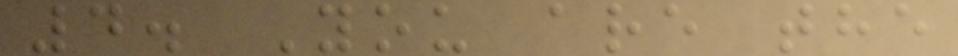4. You are the
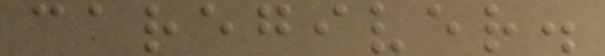caregiver.
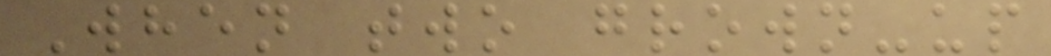When two grown-up
